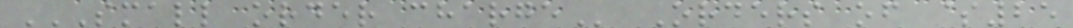SMALL ORDER CHARGE Orders of $25
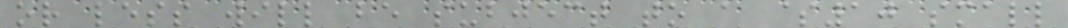or less will be subject to a $10 small
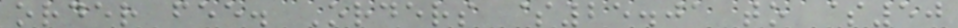order fee. Orders $25.01 to $50
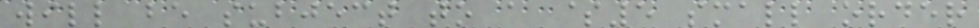will be subject to a $5 small order
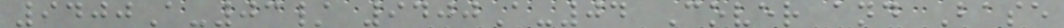9400A-03/ 9400A-04 Cover and Base
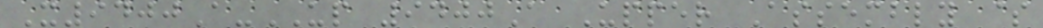X9400A-UP 9400A Upper Assembly $
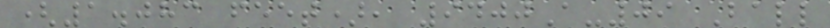(1.083 feet), 9400A-09 Ball
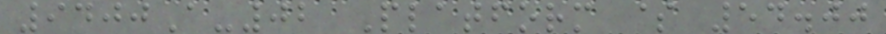9400A-02 Platform $ 54.00
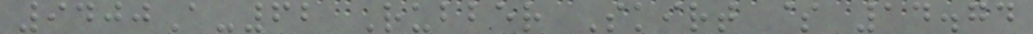9400A-62 Rubber Skirt $ 14.74
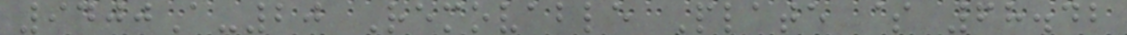9400A-20 Removable Plate $ 68.42
